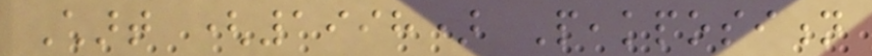Chart (1998) Peakposition
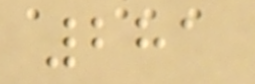281
